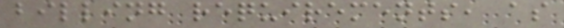billing requirements, as
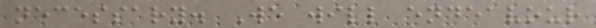necessary. We will endeavour
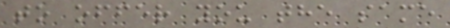to offer you the same
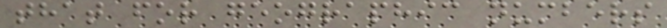that for geographic numbers
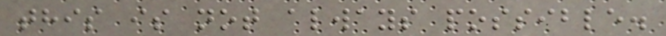this is not always possible.
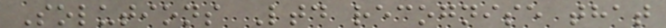Solutions Ltd recognise that
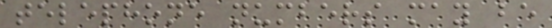telephone numbers may be
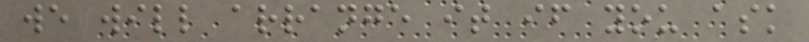we will arrange it if you ask
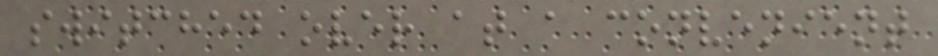switched over at a convenient
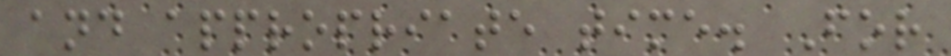and appropriate time. For
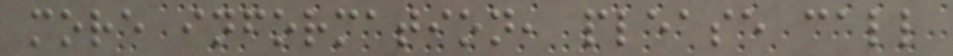more information, please call
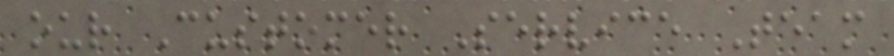our Customer Service Team
